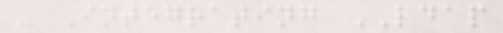- Integrating LDAP
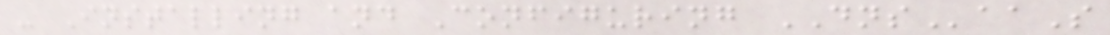- Installing and Configuring DNSaaS
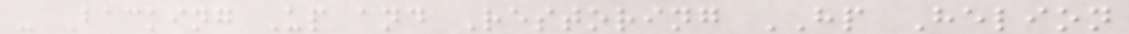- Backing Up and Restoring HP Helion
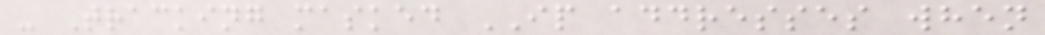- Tracking masked IP addresses when
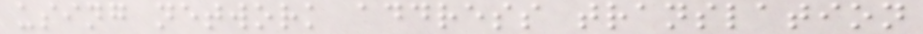using network address translation
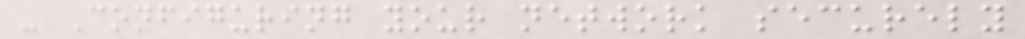- Configuring your network securely
